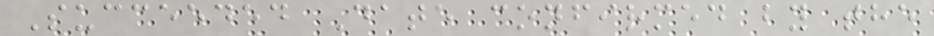Succeeded Date confirmed by the
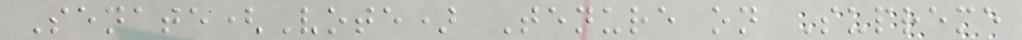Senate(Vote) Tenure on Supreme
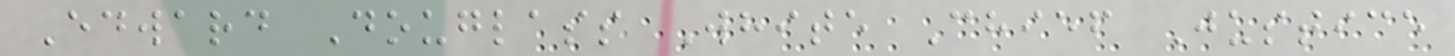Edward Douglass White Chief Justice
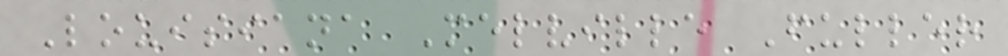Louisiana Melville Fuller
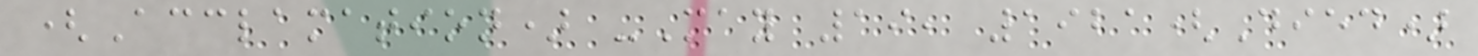(Acclamation) -May 19, 1921(Died)
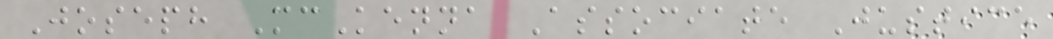Joseph McKenna Associate Justice
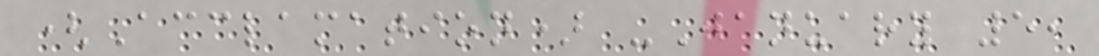(Acclamation) -January 5,
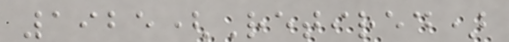1925(Retired)
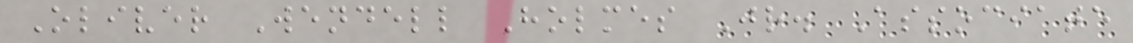Oliver Wendell Holmes Jr. Associate
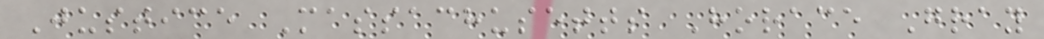Justice Massachusetts Horace Gray
